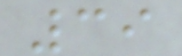39
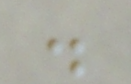.
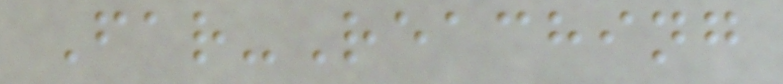Far-Reaching
